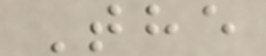The
